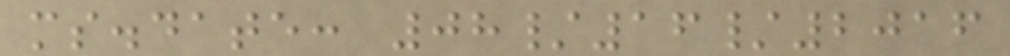ms.date: 08/16/2016
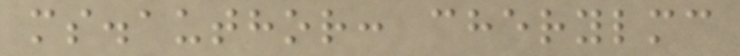ms.author: cherylmc
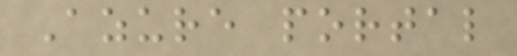Azure portal
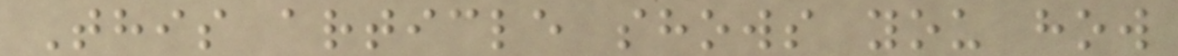This article shows you how
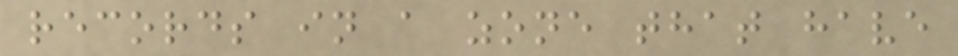records in a zone that have
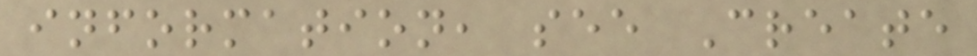information, see Create
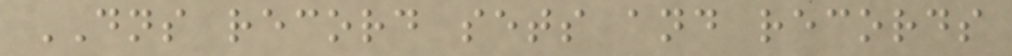DNS record sets and records
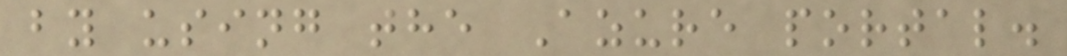by using the Azure portal.
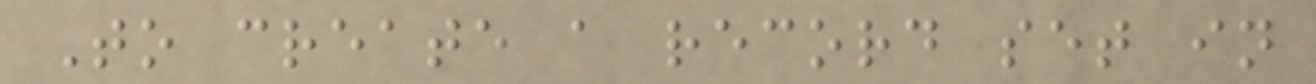To create a record set in
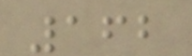162
